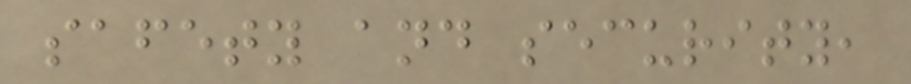safety and security,
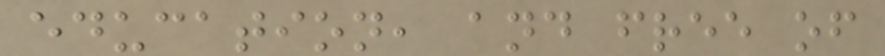education, and free of
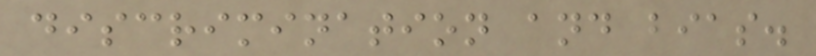discrimination and bias.
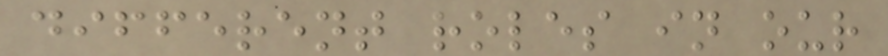different roles in our
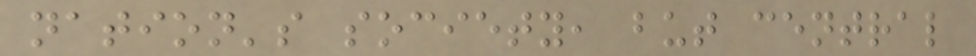nation's society, but central
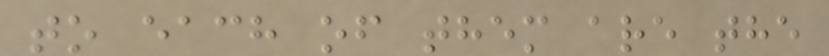to each of them are the
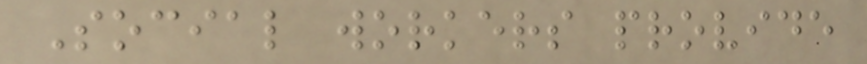Social workers provide
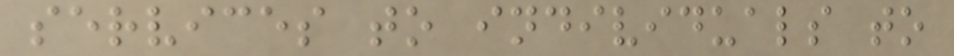services to individuals to
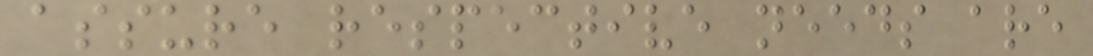assure respective needs are
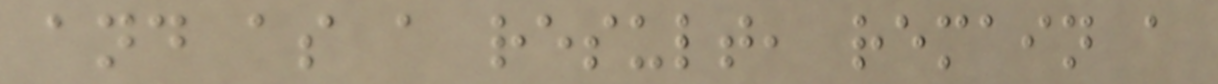and as a result, remain a
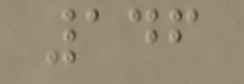146
